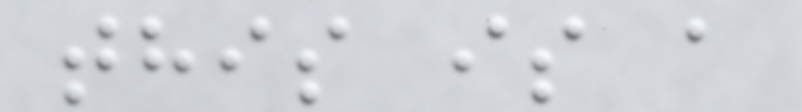this is a
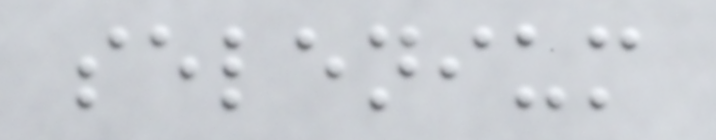selenium
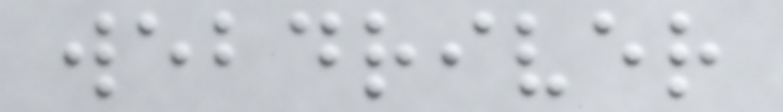webdriver
